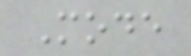Mode
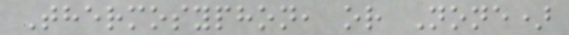Thermosyphon, or None)
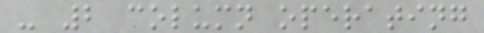- 2 column operating
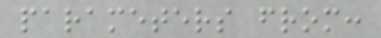parameters from:
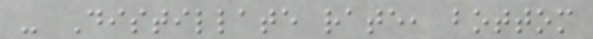- Distillate rate, bottom
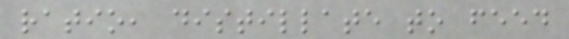ratio, distillate to feed
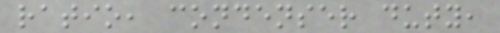ratio, condenser duty,
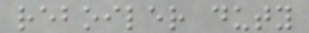reboiler duty
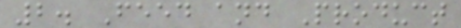2. Feed and Product
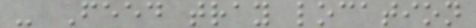- Feed tray location
